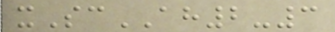xScAH2-3
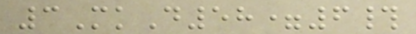3MkD58=6#
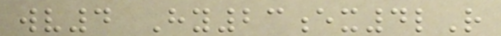wv4 Hy23ex4lR
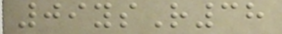09ysR38
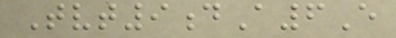Tvt9dA6E
